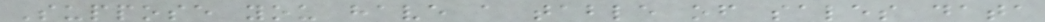Suppose you have a table of sales data
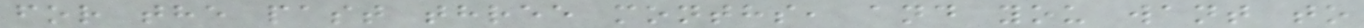for the past three months, and you want to
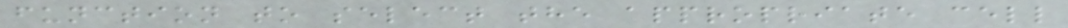function to select the appropriate cell
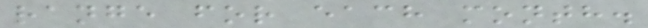range for each month.
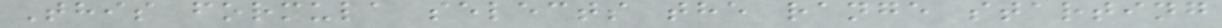This formula selects the range starting
